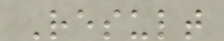Result
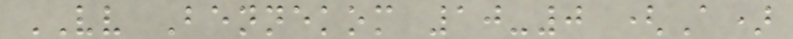VV Bennekom 10-0 (A)
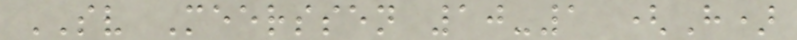SV Meerssen 10-1 (H)
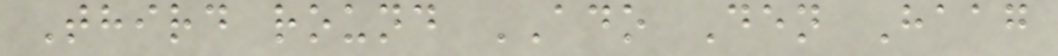Third round ADO Den Haag
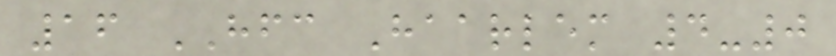16 HFC Haarlem 4-0
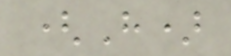(H)
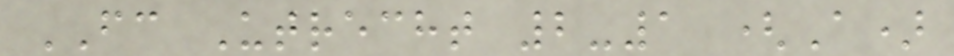FC Utrecht 2-1 (A)
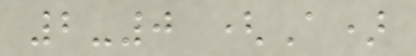2-0 (A)
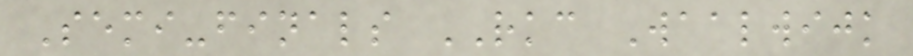Semi-finals RKC Waalwijk
